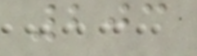203
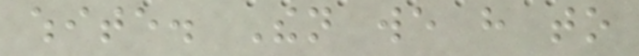white. Then we have to
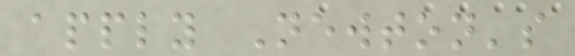apply Newton's
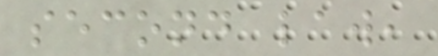second law,
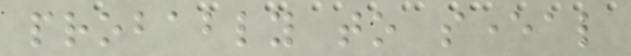probably to several
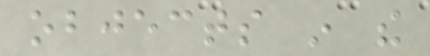objects in the
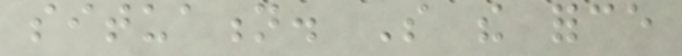situation. So the force
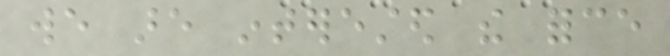we are interested the force
